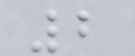2
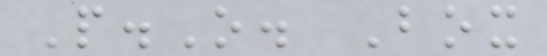P.O. Box
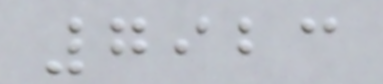7923
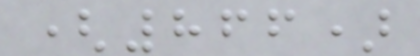(866)
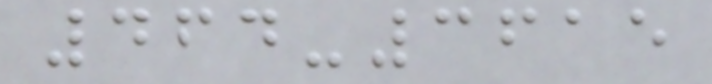464-3615
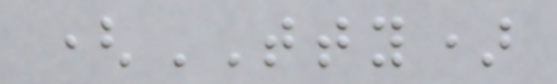(TTY)
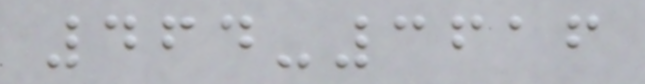464-3616
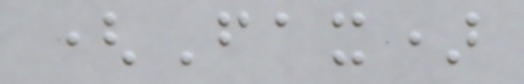(Fax)
